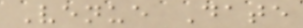Venue Date
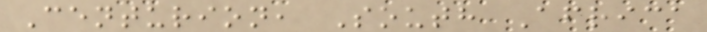Centurion, South Africa
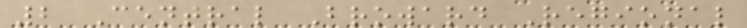2 Central Broward Regional
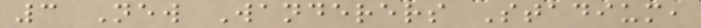3 New Wanderers Stadium,
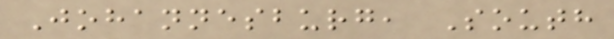Johannesburg, South
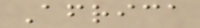Africa
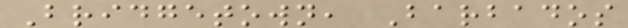Bridgetown, Barbados
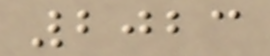2023
